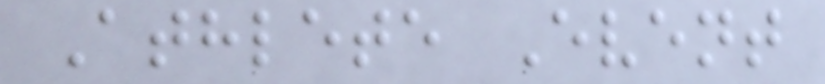Athlete Event
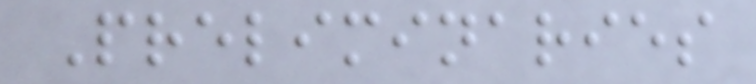Preliminaries
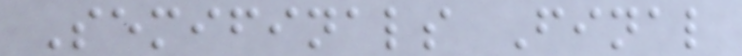Semifinals Final
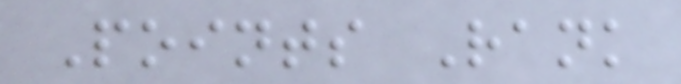Points Rank
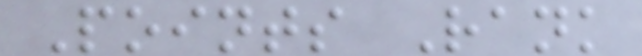Points Rank
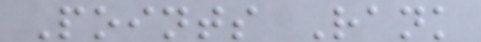Points Rank
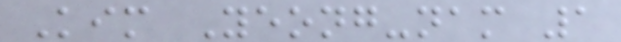Kim Yeong-nam 1
